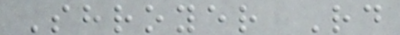Shroyer Rd
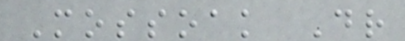Mossoak Dr
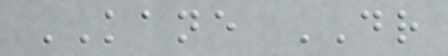KANE DR
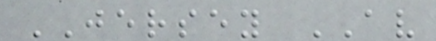JERSEY AV
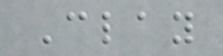Clay
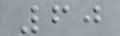60
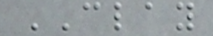CLAY
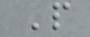P
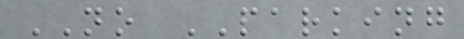NO PARKING
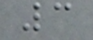3
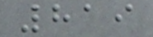819
